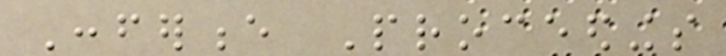Conference Proceedings
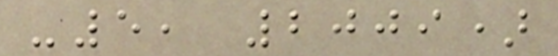-5, 2009)
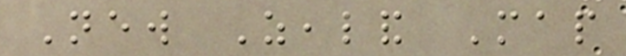New Zealand Map
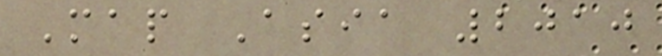Map Asia 2010
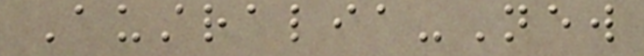Australia-New
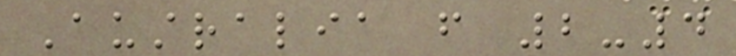Australia from 2-4
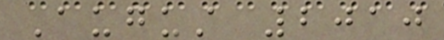August 2010
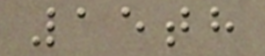15th
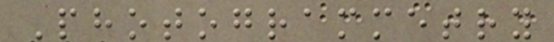Photogrammetry
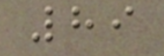89
